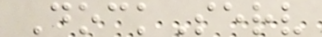DockServ
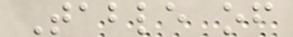Table of
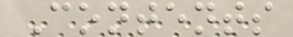Contents
